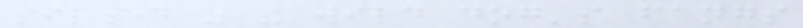silenced as the wild dog's fangs
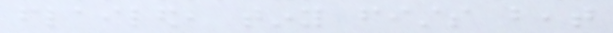flailed, tiny fists beat
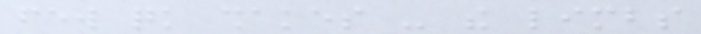few quick shakes - the limbs
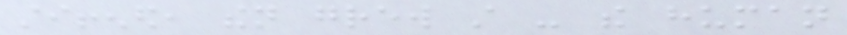stiffened, then grew still - the human
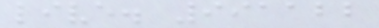live. 991122
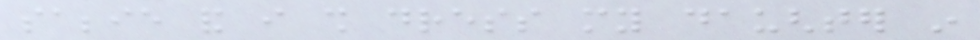sabbie and i shall dress my daughter in
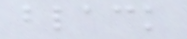black
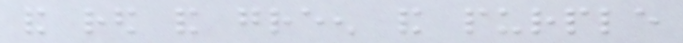and red and green and purple
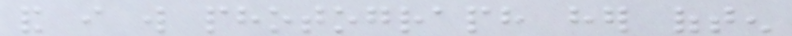and i will photograph her often
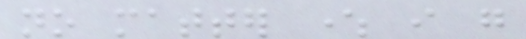no matter where i go
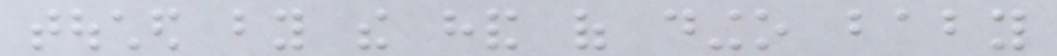touched by the hand of dingo baby
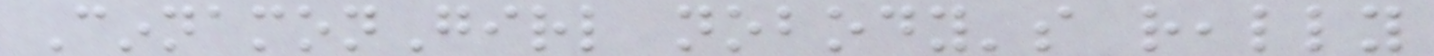CinnamonGirl nobody's really
